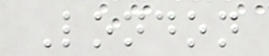London
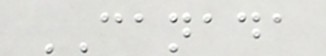CANADA
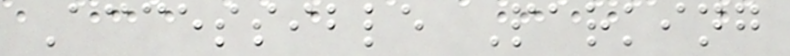Accessible Parking
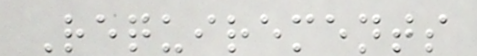Requirements
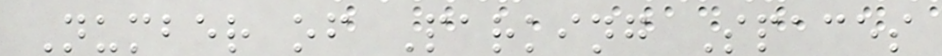Number of Parking Spaces
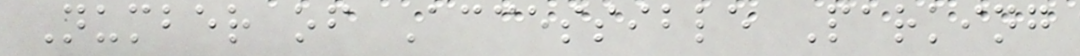Number of Accessible Parking
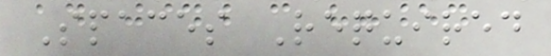Spaces Required
